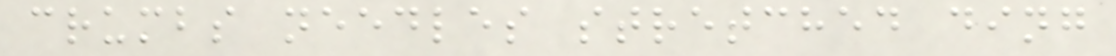crumbs needles stretched ding
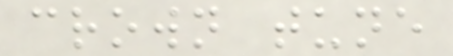crown tune
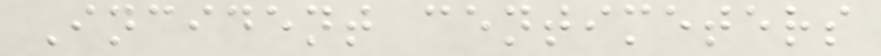Incident centimeters
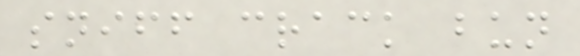sniff crack bun
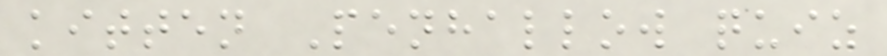kitten Penhallow quiz
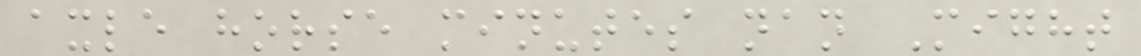axle horse minutes nan Might
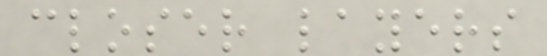closer layers
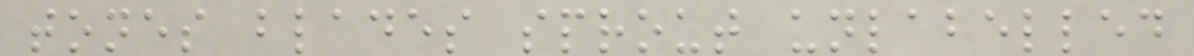tones blades sprout unlabelled
